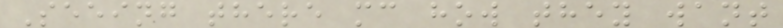Seeing there mc how they want
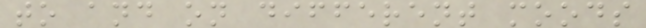to and on different moods
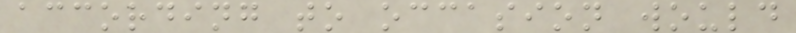according to occasion would
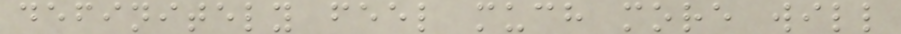definitely feel much more will
